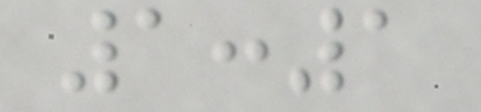1:1
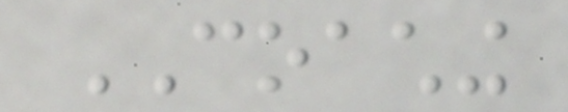COACHING
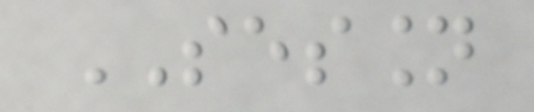SESSION
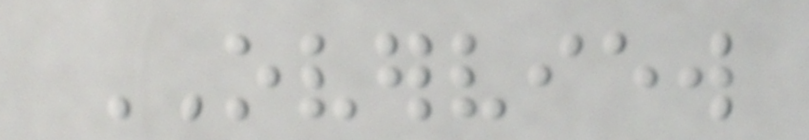OVERVIEW
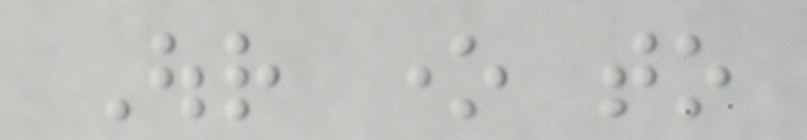Our one to
